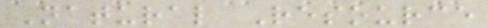Natural Resource
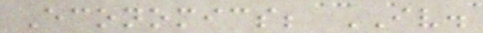Economics; IV.
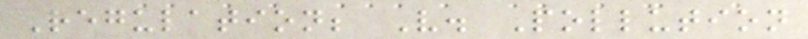Regulation; V. Pollution
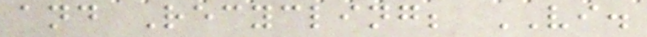and Recycling; VI.
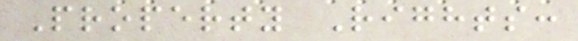Property Rights:
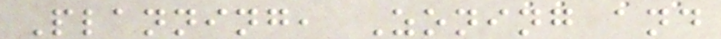Planning, Zoning and
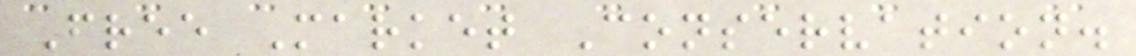Free Market Conservation.
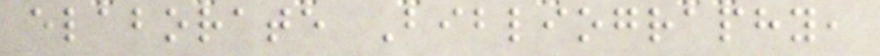elaborate Bibliography,
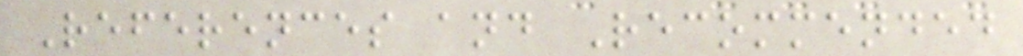References and Recommended
